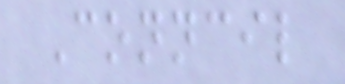Conncil
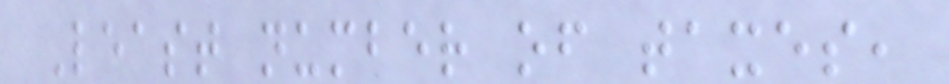Least number of taxes,
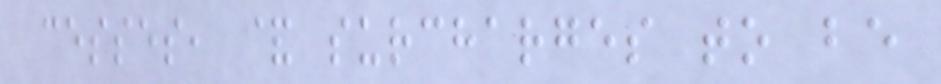cesses, & surcharges to be
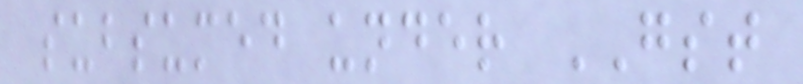subsumed under GST
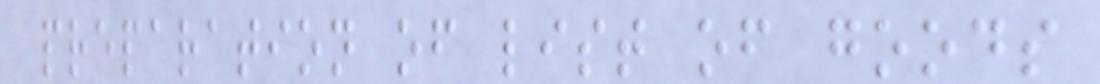preparation of list of goods
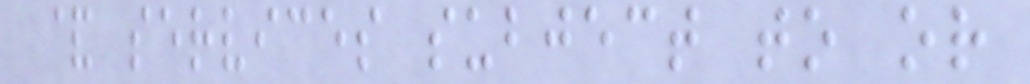& services subject to or
